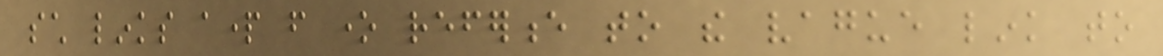such links apart from one reference to the vague link to
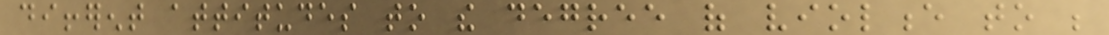different attitudes to the degree of violence to be
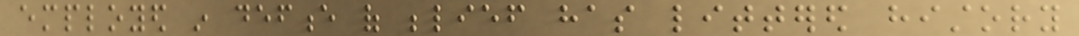employed in defence of belief has littered history
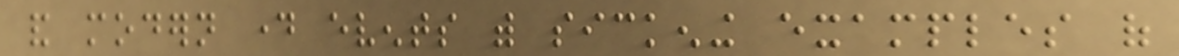and modern day events with sickening examples of
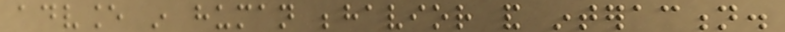advance in human behavior and interaction.
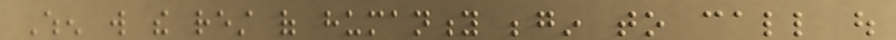When will the rest of humanity begin to call out
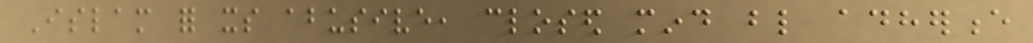Islam for its abusive, closed mind blind adherence
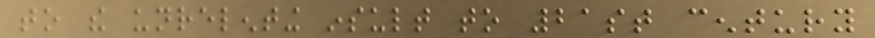to the unrelenting insult to 21st century
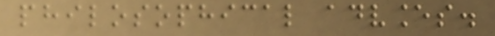philosophical advances.
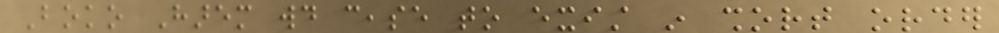Boko Harem would cease to exist in short order
